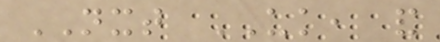NXT UK, and
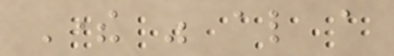There was also a
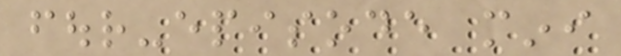four-episode mini
